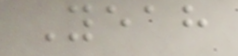Yeah
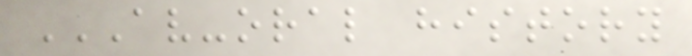AV-ORAL HISTORY
